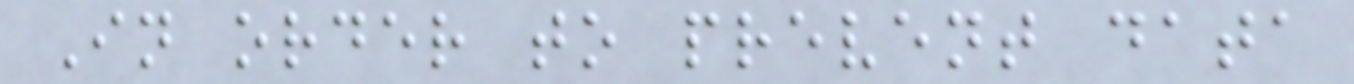In order to prevent data
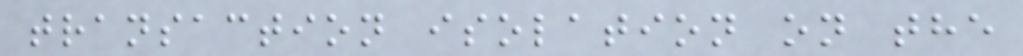transaction isolation on the
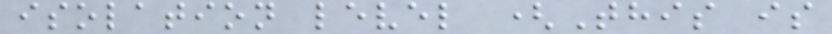isolation level (This is
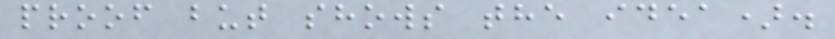proof but shows the idea).
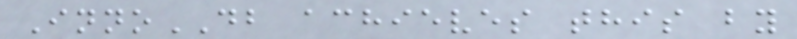InnoDB achieves this by
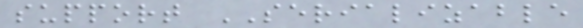support SERIALIZABLE
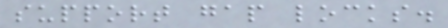support gap locks.
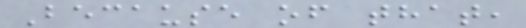Because of that,
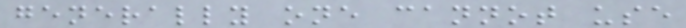generally one cannot use
